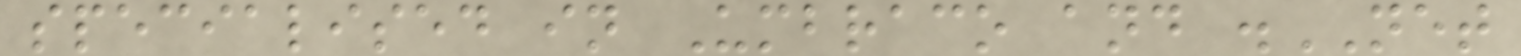specialised in Umbraco and .NET
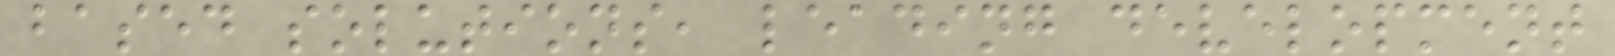based solutions, leading development
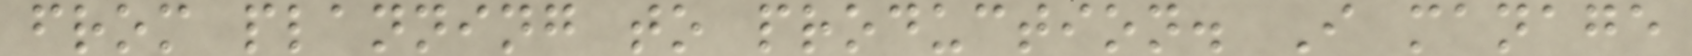from planning to production. I manage
